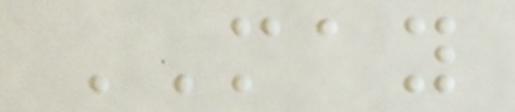MAY
